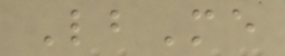LbMe
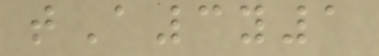tA3y1
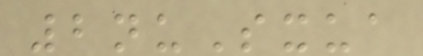2nuSxua
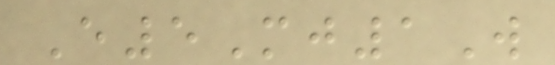E5Mj1W
